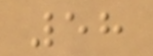58
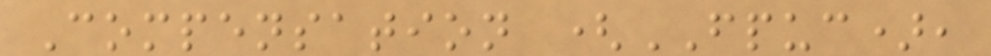Compensation (FPUC),
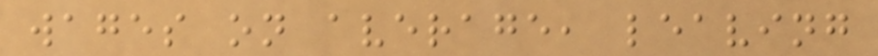wages on average, leaving
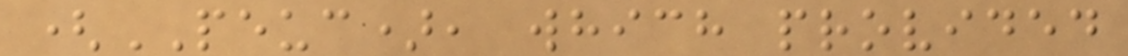(PEUC), which provided
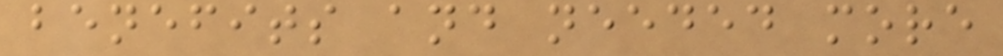benefits and needed more
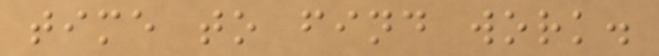time to find work.
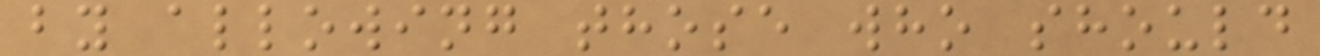by allowing those who should
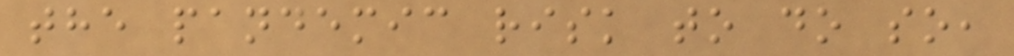the pandemic risk to do so,
